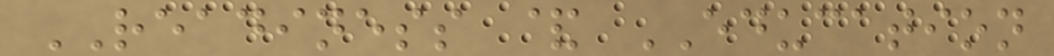READINESS & EDUCATION
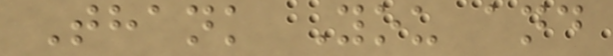Thank You and
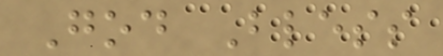God Bless
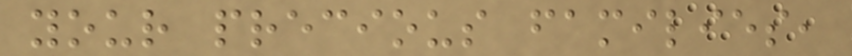your precious families,
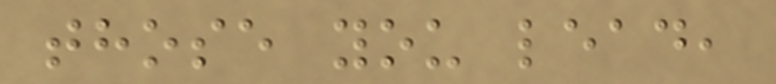those you lead,
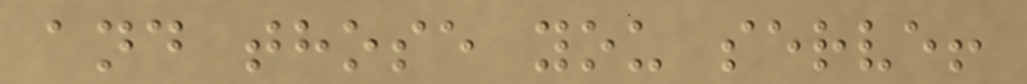and those you serve!
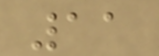11
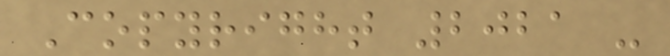Copyright 2021 -
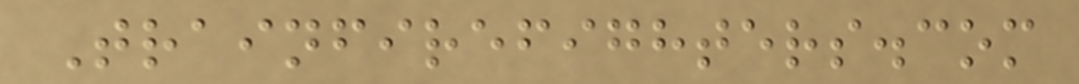Trainfirefighters.com
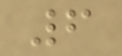6
